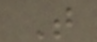T
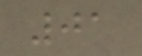01
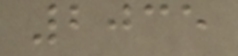2035
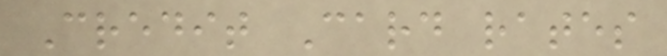Credit Card rates
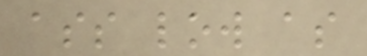ass low as
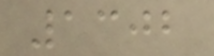1302
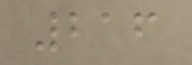216
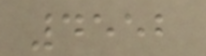4552
